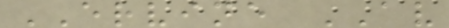ERVINE AV
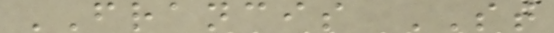FRANCIS ST
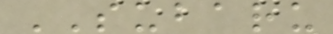SUBARU
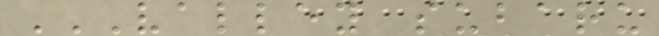VALLEY SUBARU
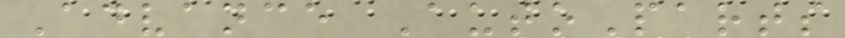Advance AutoParts
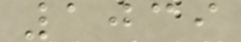1039
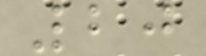20
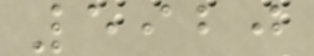5920
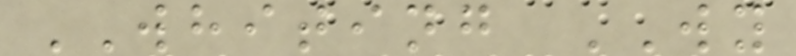WHITING WY
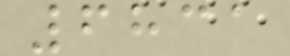6831
